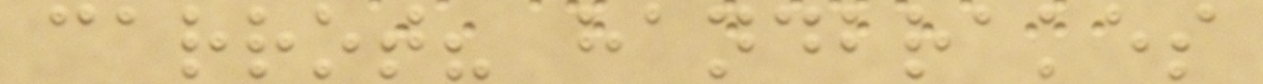carrot? handbrakes
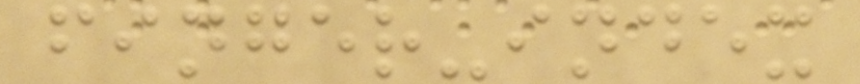finger-index
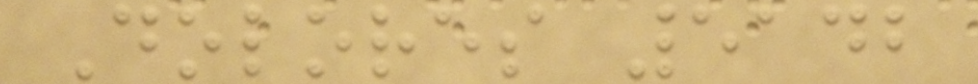Dolores 5142
